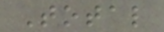Total
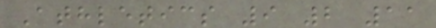Athletics 9 2 11
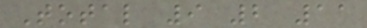Total 9 2 11
